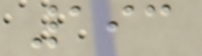193
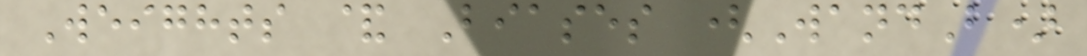Weights & Biases (WandB)
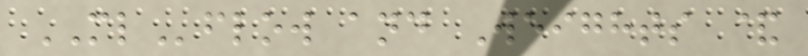MLflow and Weights &
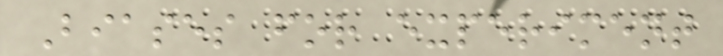Biases for experiment
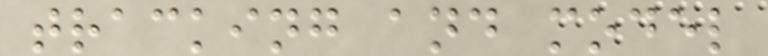tracking and model
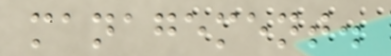management.
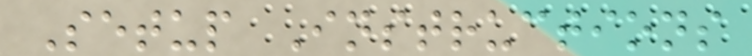Setup Instructions
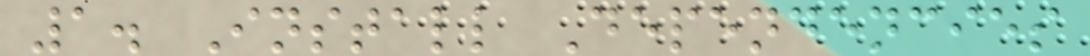1. Install Dependencies
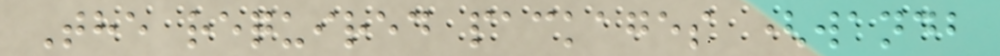The required packages (wandb
